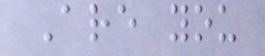Are you
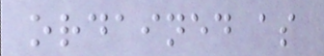ordained as
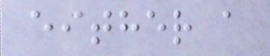either a
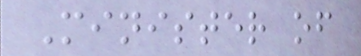Minister of
